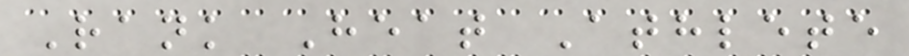Rank Heat Athlete
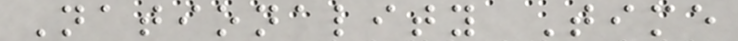Nationality Time
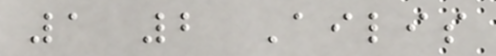1 2 Ailis
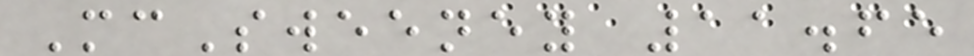McSweeney 11.65
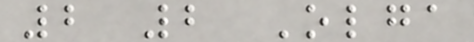2 2 Olga
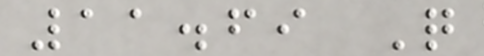11.69 Q
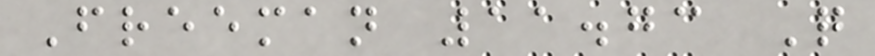Freeman 11.73 Q
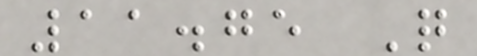11.75 Q
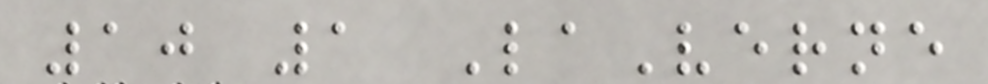10 1 LaVerne
